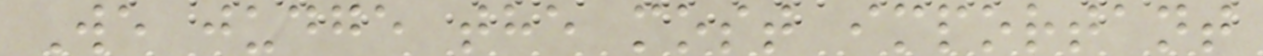We judge the most important
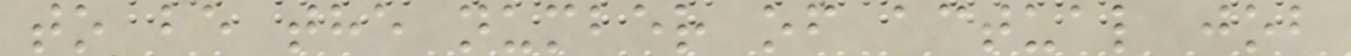to be the number of actual job
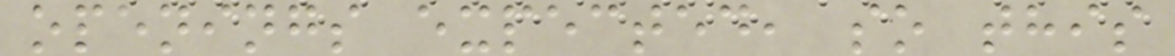openings expected, so this
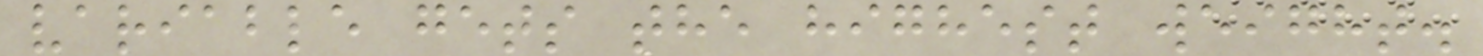variable gets the highest weight.
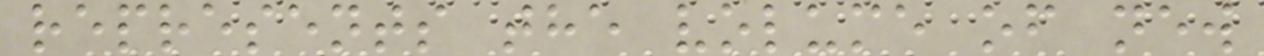represents the volume of new
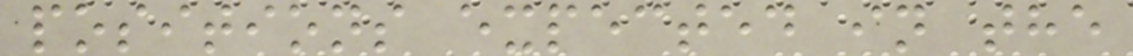positions expected in the
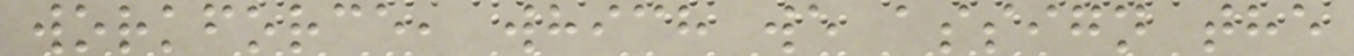workforce, which we assign the
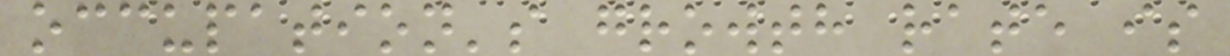occupation's growth rate is
